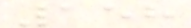158
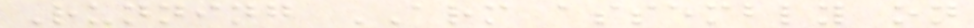Running ARM assembly on
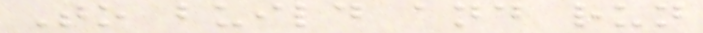To build and run
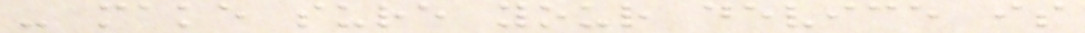- make sure your device is
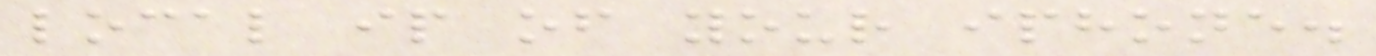local ip of your iphone.
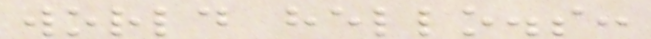world hello.s:
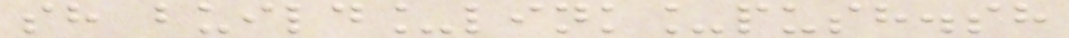sh build_link_push.sh
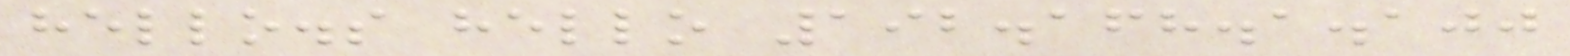hello.s hello 192.168.1.100
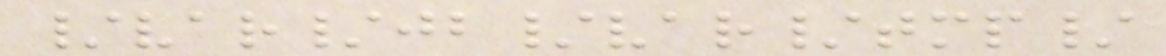/var/jb/var/tmp/
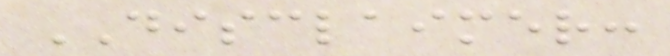DISCLAIMER:
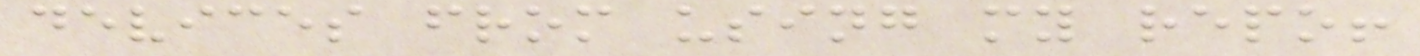devices from using my repo!
